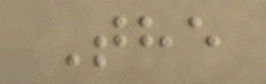The
